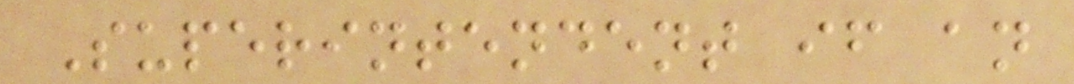Superintendent if an
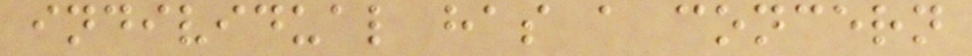individual has a concern
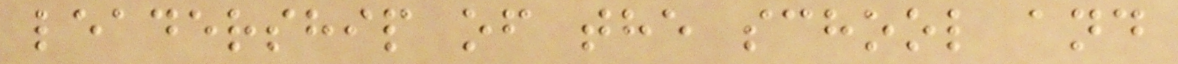leadership of the school and
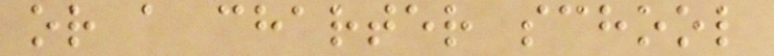or a charter school
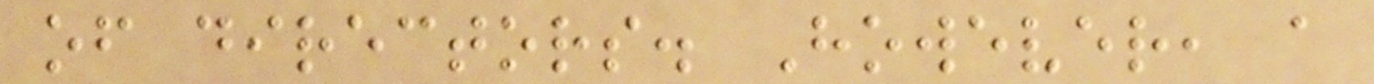of directors. However, a
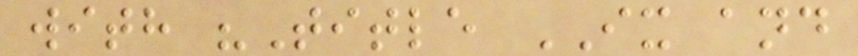with "Title IX and
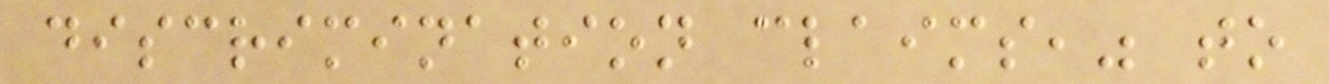discrimination claims," to
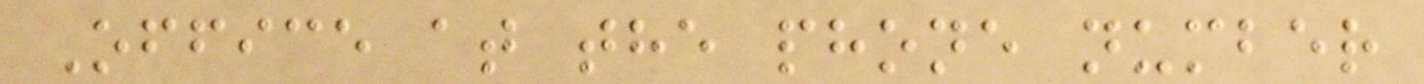Office at the phone number
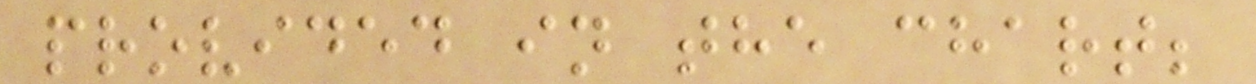provided in the chart;
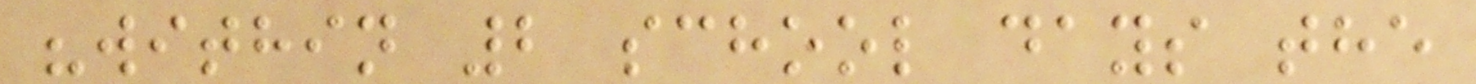"within 2 school days the
